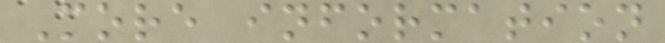More information
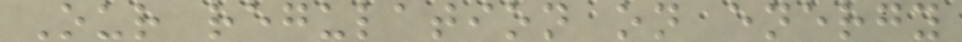Our regulation on energy
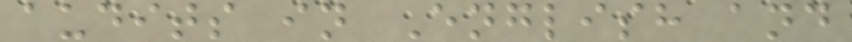audits in English and
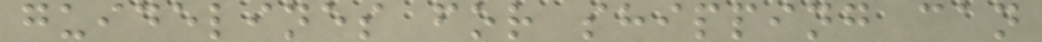guidelines for shipping can
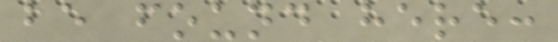be found here:
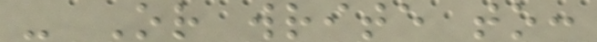- Or write to:
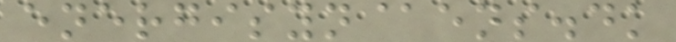energisyn@ens.dk
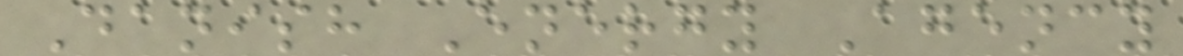Danish Energy Agency
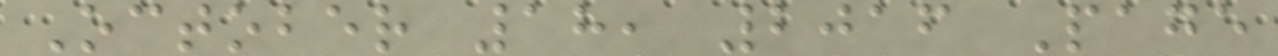October 18, 2016 Page
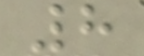8
